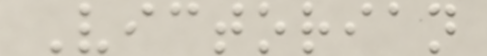Victorian
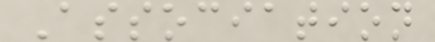Association
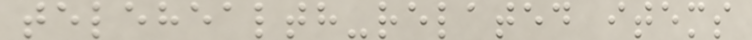telehealth-related items
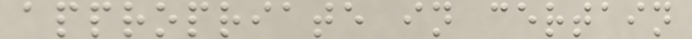appropriate in certain
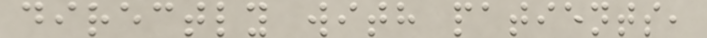directly with patients,
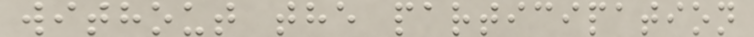without the participation
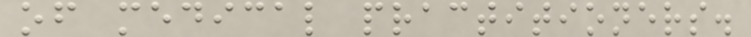of medical practitioners.
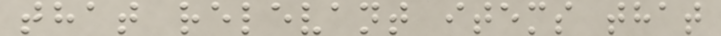that relevant items that
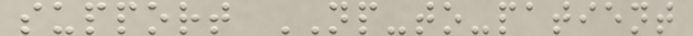support NP-to-patient
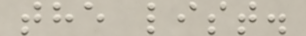the list.
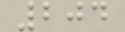204
